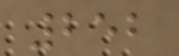252
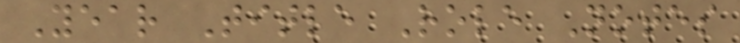Year Title Role Notes
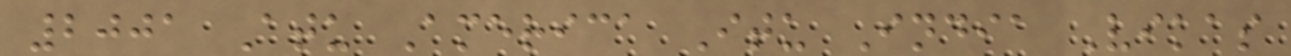2001 Atu America Itu India Vikas
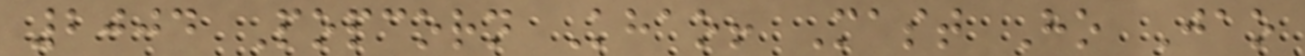2004 Popcorn Khao! Mast Ho Jao
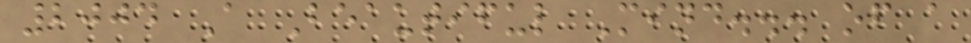2004 A Beautiful Mind... of a
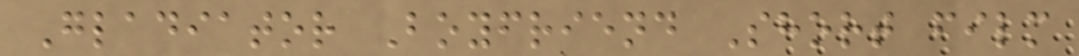Gladiator Boyfriend Short film
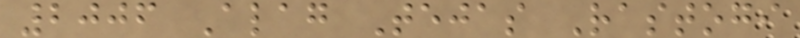2006 Alag Tejas Rastogi
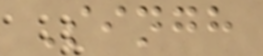Singh
